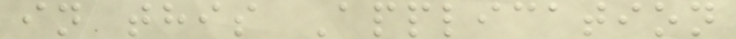in this Application
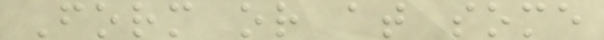Form or at some
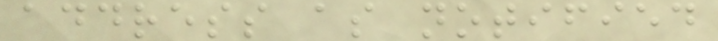address as notified
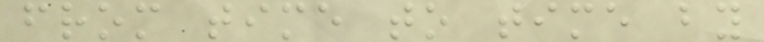from time to time by
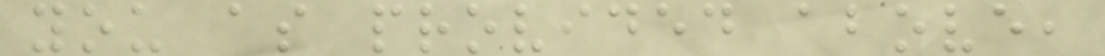you as provided above,
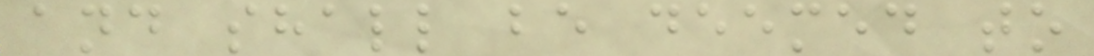and shall be deemed to
